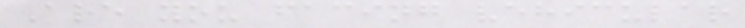Are you facing vehicular
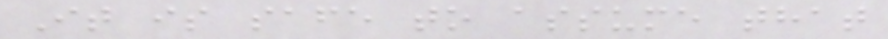It is safe to assume that
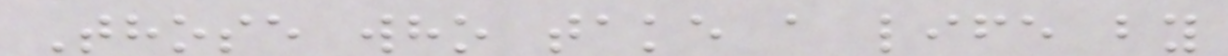Those who take a life by
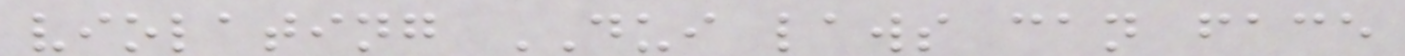violating DUI laws can face
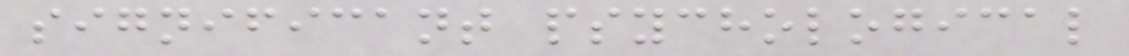significant psychological
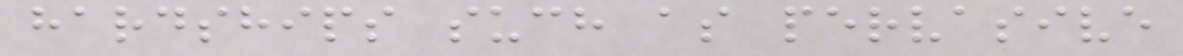hardships such as pervasive
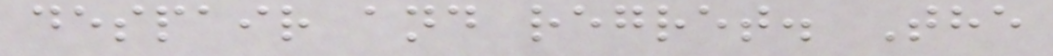despair and regret. The
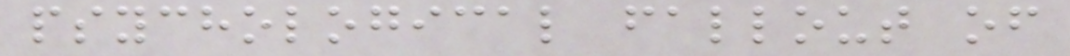psychological fallout of
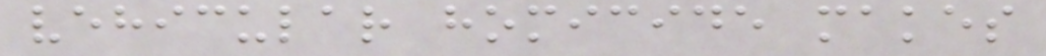vehicular homicide makes
